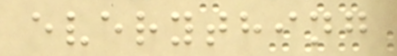everything
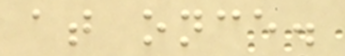at once.
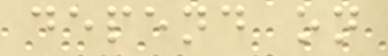depend on
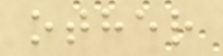other
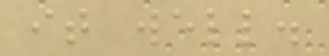it well.
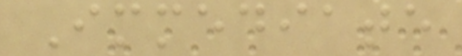Immediate
